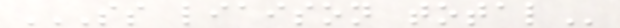SS LIAISON TOTAL
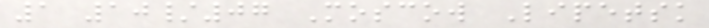1 10/07 Moscow Lipetsk
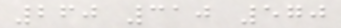260 310 570
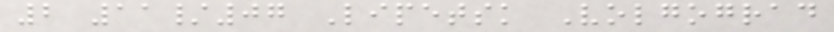2 11/07 Lipetsk Volgograd
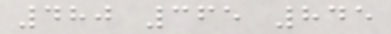480 365 845
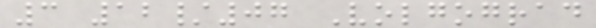3 12/07 Volgograd
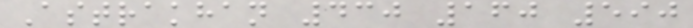Astrakhan 430 160 590
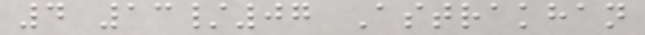4 13/07 Astrakhan
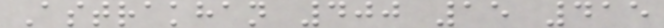Astrakhan 400 15 415
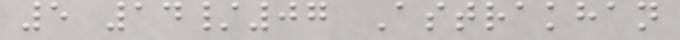5 14/07 Astrakhan
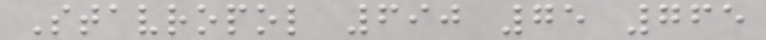Stavropol 690 75 765
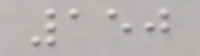150
